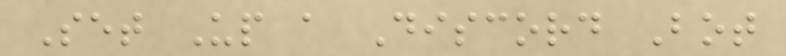Set Up a Discord Bot
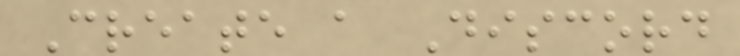Create a Discord
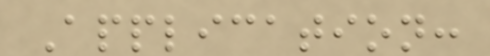Application:
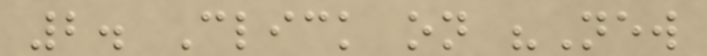2. Click on "New
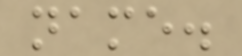name.
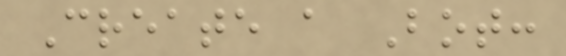Create a Bot:
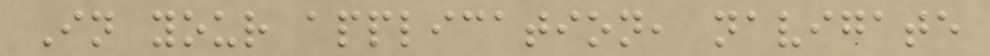In your application, navigate
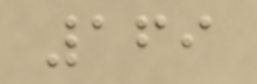169
